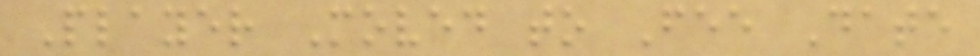Player Moved to Fee Date
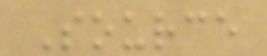Source
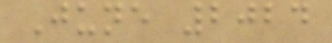June 2024
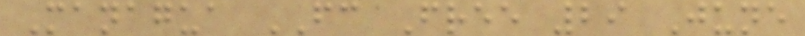Managua FC Free 29 June
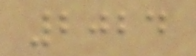2024
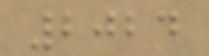2024
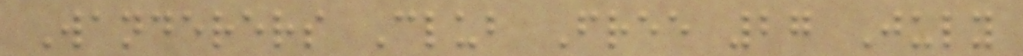Wanderers Club Free 27 July
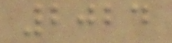2024
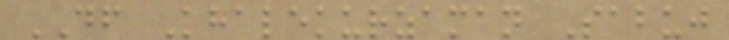DF Khalekurzaman Sabuj
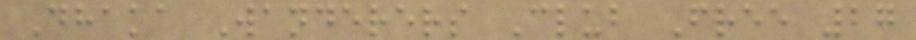Dhaka Wanderers Club Free 27
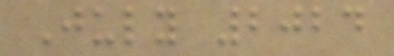July 2024
